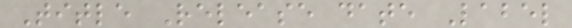Title Release date Label
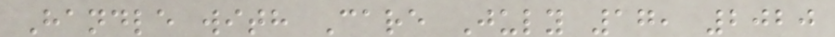Handle with Care July 17, 2020
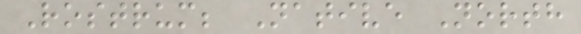Rostrum; Native North
